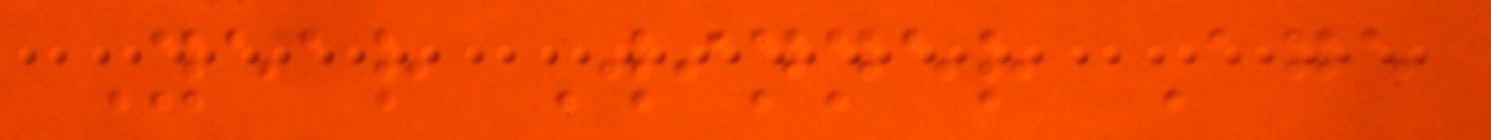Year Winner Age
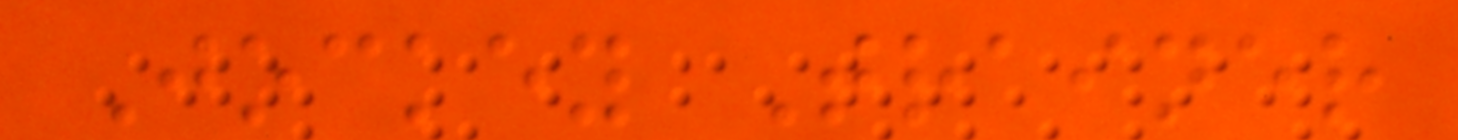Jockey Trainer
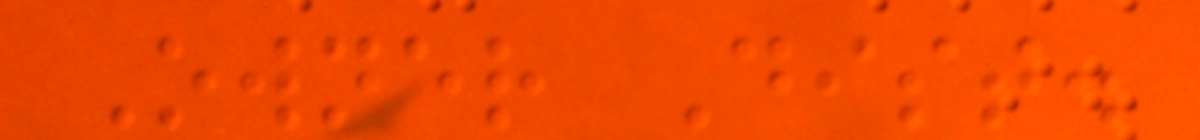Owner Dist.
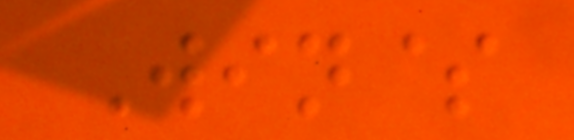Win$
